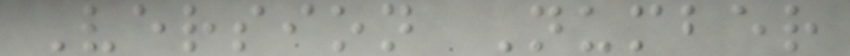Version Number
